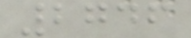2746
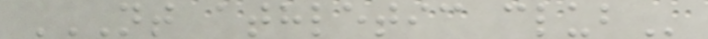NT ATHLETIC CLUB
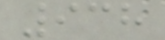938
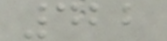422
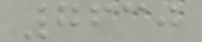7630
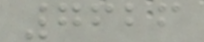7626
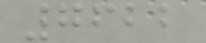7622
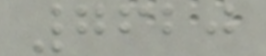7620
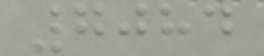7084
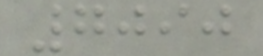7090
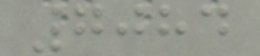7084
